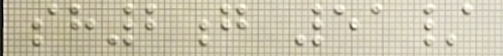sh2g 51/
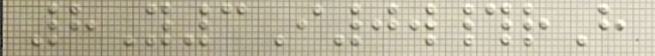8Y3I0w#rH
